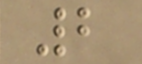2
